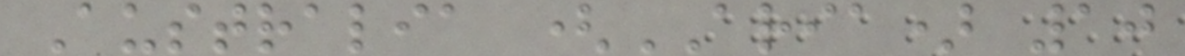Australia (ARIA) 10
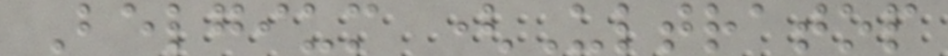Belgium (Ultratop
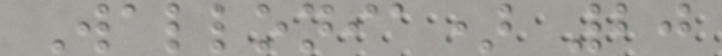Wallonia) 20
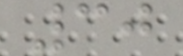30
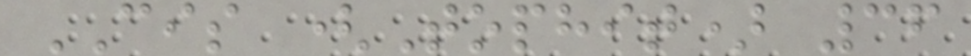CIS (Tophit) 36
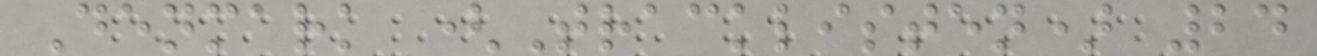Denmark (Tracklisten) 24
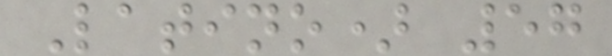Latino) 57
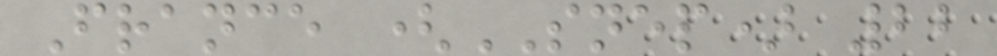France (SNEP) 22
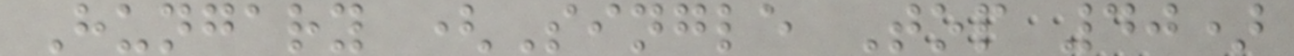Hungary (Single Top 40)
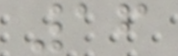16
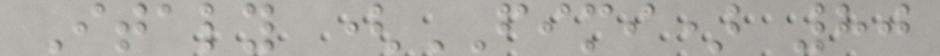Italy (FIMI) 80
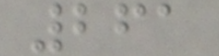261
